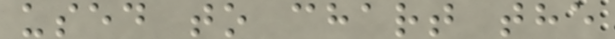used to chart the
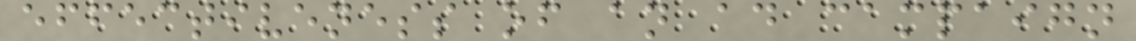effectiveness of an ad campaign
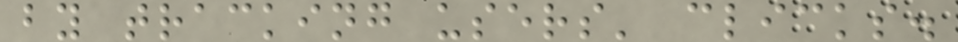by tracking users' clicks.
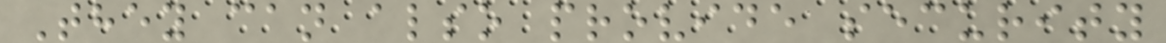They can also provide security
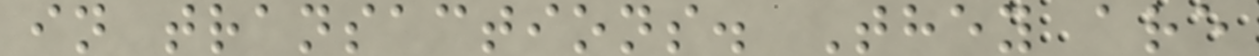in transactions. They are
